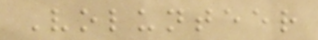Volunteer
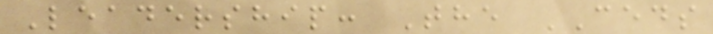Leadership: The CEDS
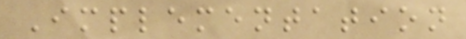Implementation
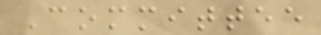Committee
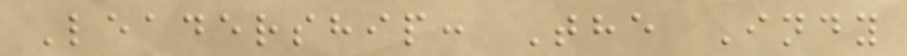Leadership: The Indy
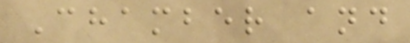Chamber and
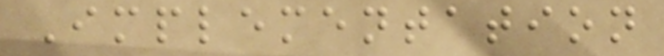Implementation
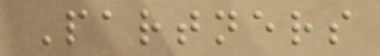Partners
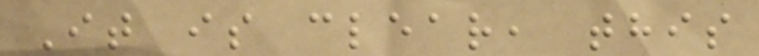It is clear, this
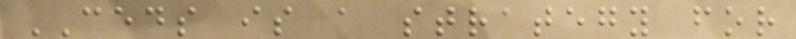CEDS is a strategy for
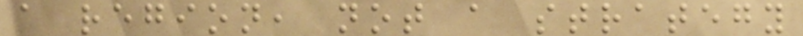a region, not a strategy
